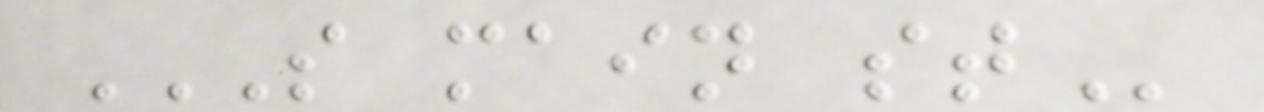S MAIN ST
